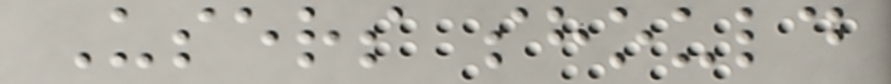Users should
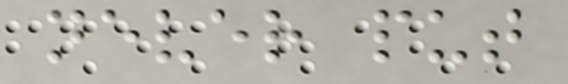never put
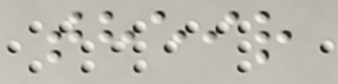their
